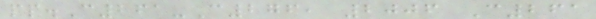pp.C261-C276, 2006 C261
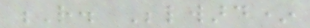R. Belward*
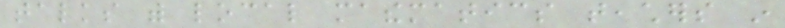talks with local mathematics teachers in
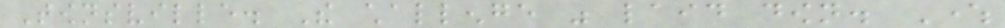Townsville. The challenge was laid down. Where
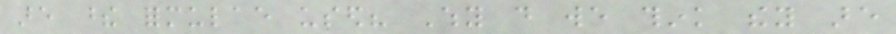are these formulae used? Why do we think they are
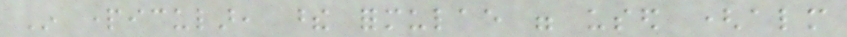In particular, these formulae were used (almost
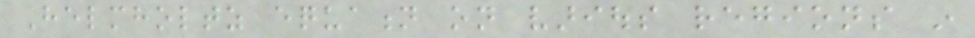Helmholtz equation on various regions in
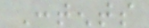Contents
